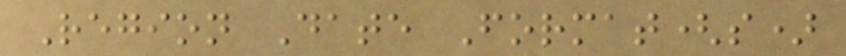Region Date Format(s)
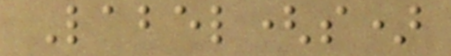Label(s)
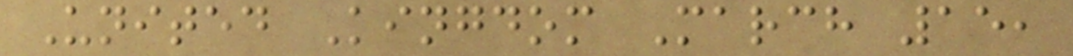United Kingdom March 15,
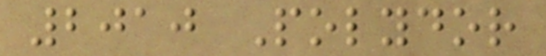2010 Polydor
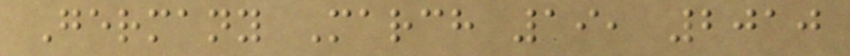Germany March 19, 2010
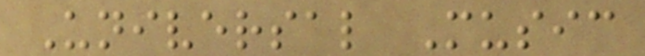Universal Music
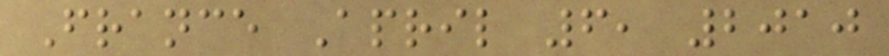France April 6, 2010
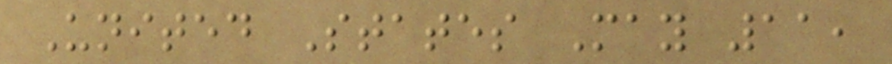United States May 11,
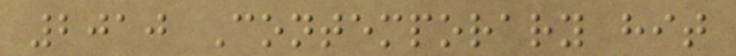2010 Contemporary hit
